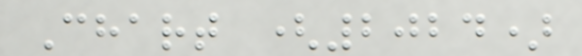Chart (2024)
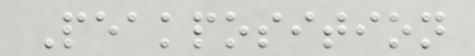Peakposition
